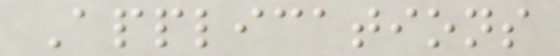Applications
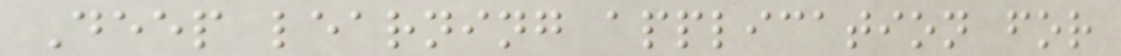Deep learning application for
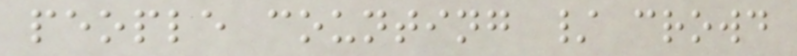people counting / crowd
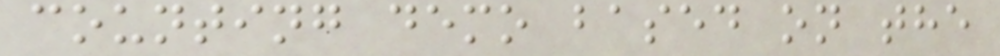counting demo based on the
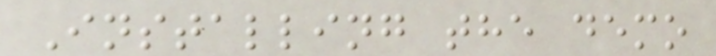Installing the demo
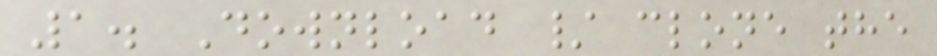1. Download / clone the
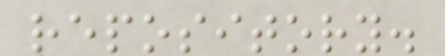repository.
